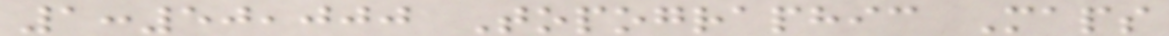1:50,000 Topographic Maps
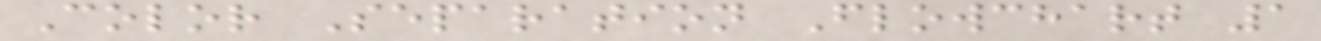Color Separation Flowchart 1
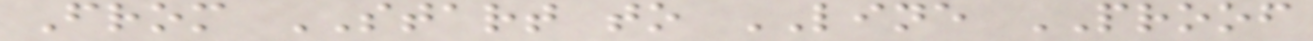From START to LINE PROOF
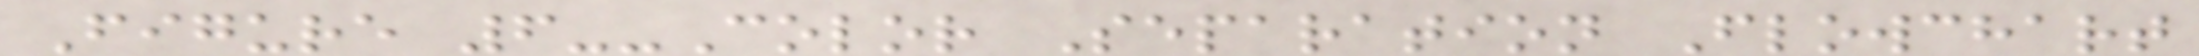Figure 6--Color Separation Flowchart
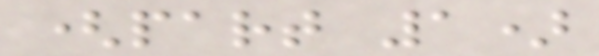(part 1)
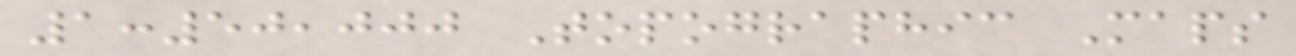1:50,000 Topographic Maps
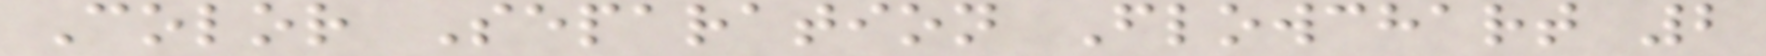Color Separation Flowchart 2
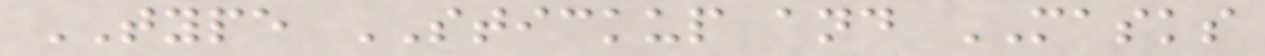TYPE STICKUP and MASKS
